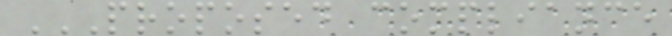PROPOSED COMPLIANCE
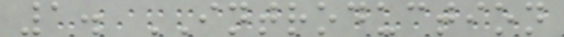1. INTRODUCTION
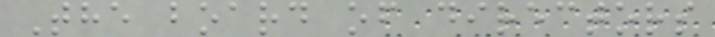The board of directors
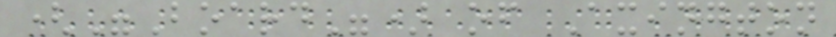("Board") of Axington
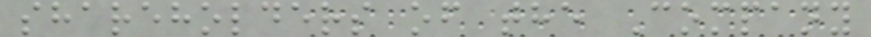shareholders of the Company
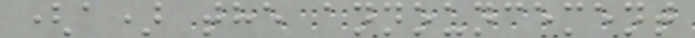(a) the announcement
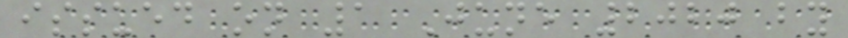issued on 1 June 2020 by
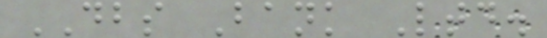DBS Bank Ltd.
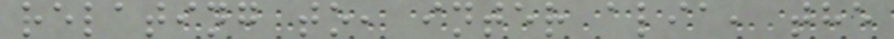relating to, inter alia, the
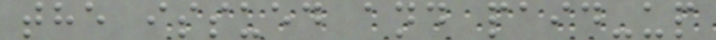the issued and paid-up
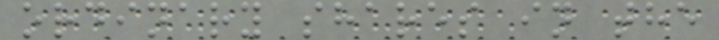ordinary shares in the
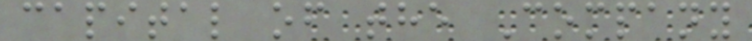capital of the Company
